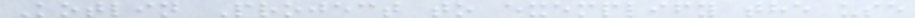Kotlin Project to exemplify the use
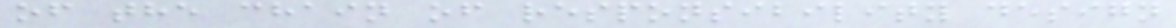of the chain of responsibility design
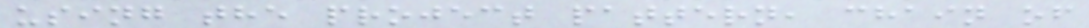using the project pattern, chain of
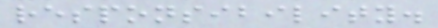responsibility.
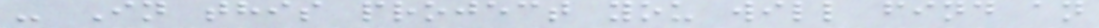- In this project you will find an
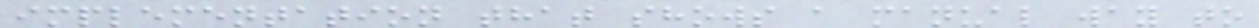implementation that shows a manual way to
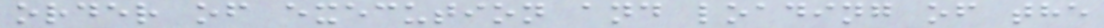order of execution and loading of the
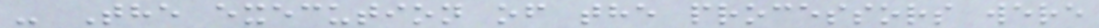- The execution of the processors were
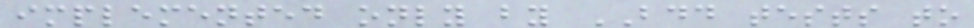implemented only by BDD tests to
